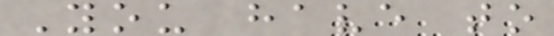You have to
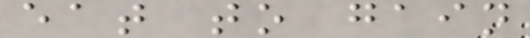eat to gain
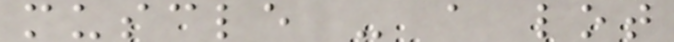muscle - a lot
